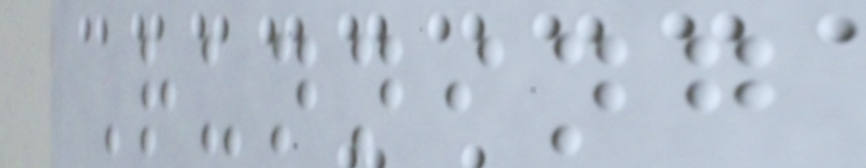Running
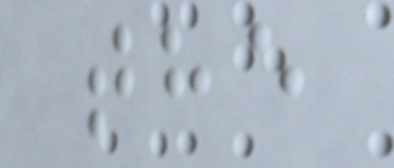the
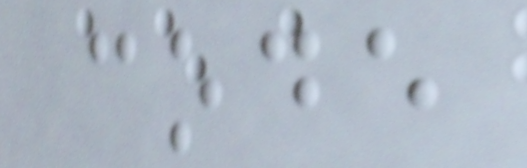code
